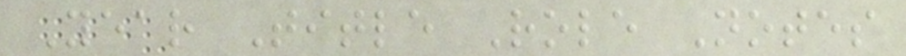Year Title Role Notes
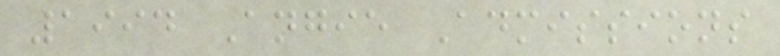1994 Angie Admissions
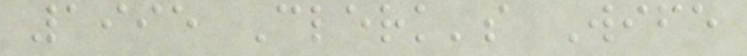1995 Clerk's Wife
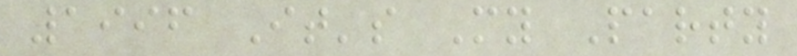1996 It's My Party
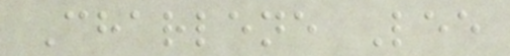Charlene Lee
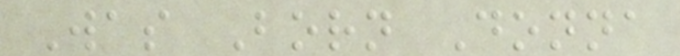Was Born Donna
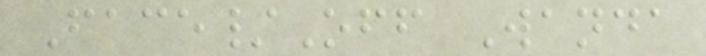Face/Off Wanda
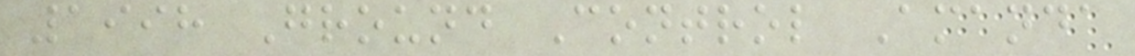1998 Ground Control Amanda
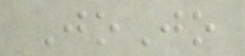JoJo
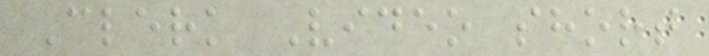Clerk Video short
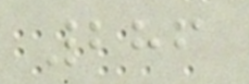286
